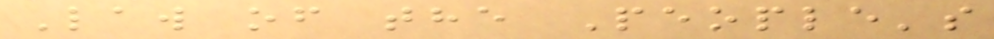Law of the People's
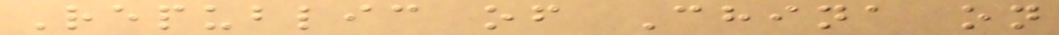Republic of China on
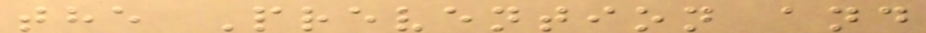the Prevention and
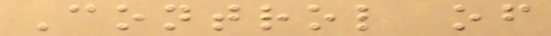Control of
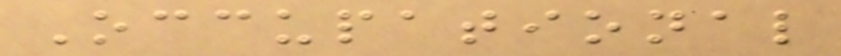Occupational
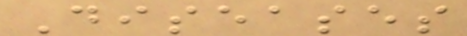Diseases
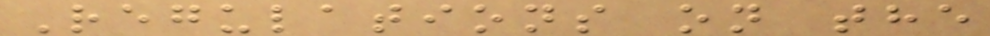Regulations on the
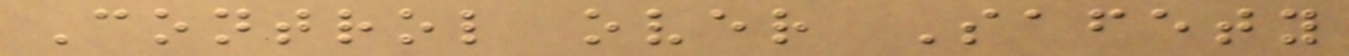Control over Safety
